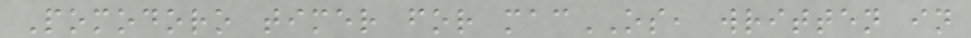Pomodoro timer for macOS, written in
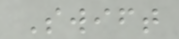Swift
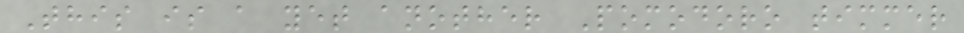This is a yet another Pomodoro timmer
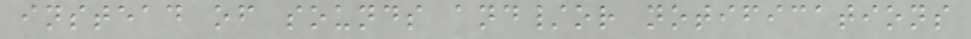instead of sounds and/or notifications
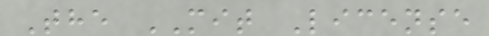The MIT License
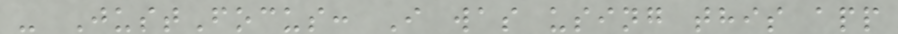- JustFocus: I was using this app
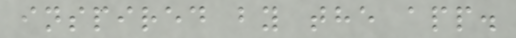inspired by the app.
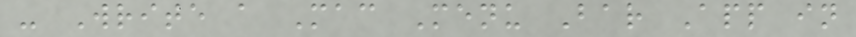- Write a Mac Menu Bar App in
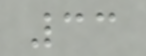33
